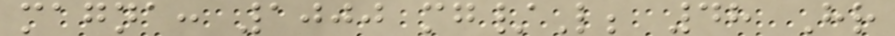magna: 1000 mg/L; 48 Hr
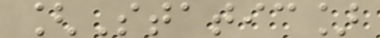[Static]
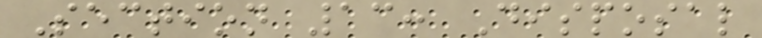Section 13: Disposal
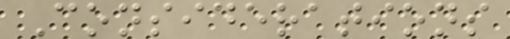Considerations
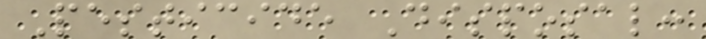Pesticide Disposal:
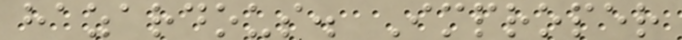hazardous. Improper
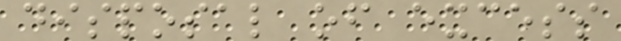disposal of excess
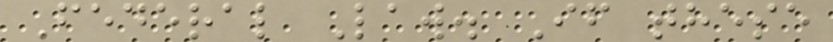Federal Law. If these
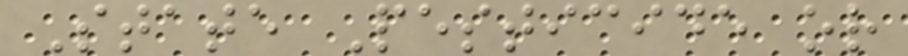State Pesticide or
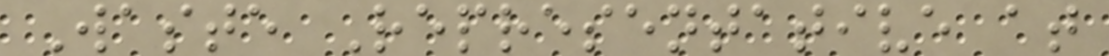Waste Representative at
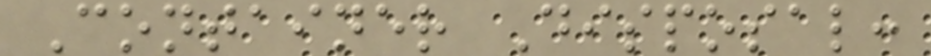Container Disposal:
